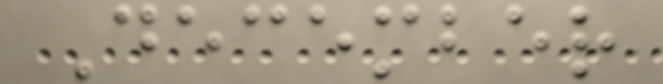December
